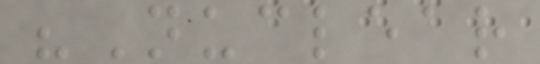"Nuclear
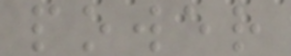power
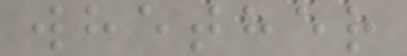whether
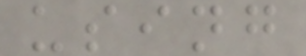using
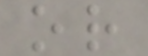or
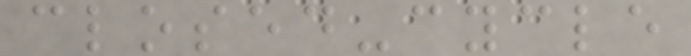closed-cycle
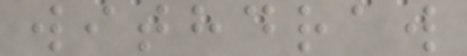withdraw
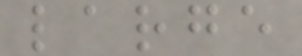large
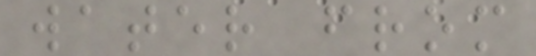water from
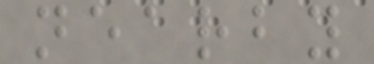nearby
